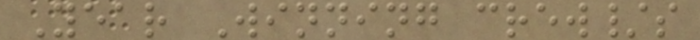Year Winning crew/s
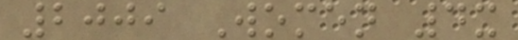2009 Women 4x
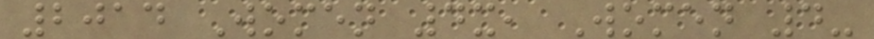2014 Women 4x, Women 4-
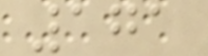171
